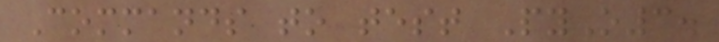Commands to test PyO3.
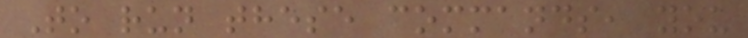To run these commands, you
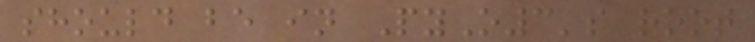should be in PyO3's root
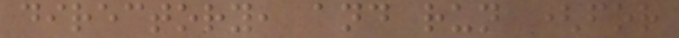directory, and run (for
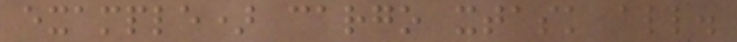example) cargo xtask all.
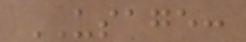USAGE:
